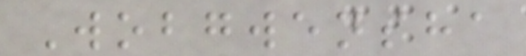Wobgwensha
